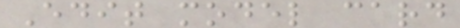Edit model card
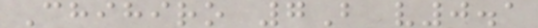Chihiro 7B v0.1
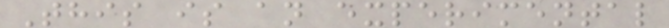This is an experimental
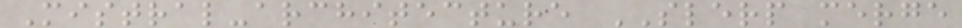Mistral-architecture SLERP merge
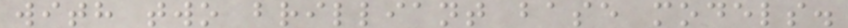with two brilliant base models.
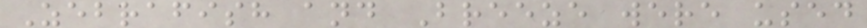Zebrafish and Breeze were used
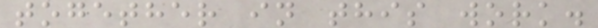together in this work.
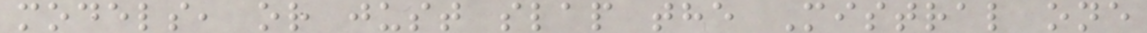models, or just slap the Mistral one
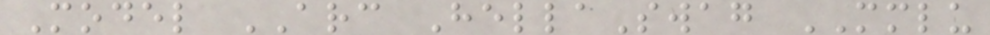Model ARC HellaSwag MMLU
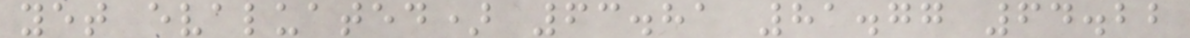yet evaluated) 63.81 81.77 64.22
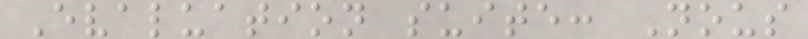Evaluation suite: Nous
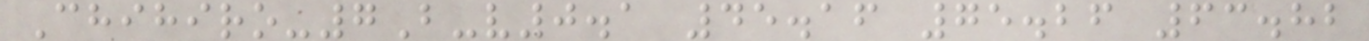Chihiro-7B-v0.1 45.16 75.26 63.82
